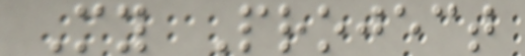My Project
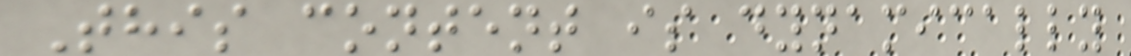This content is dynamically
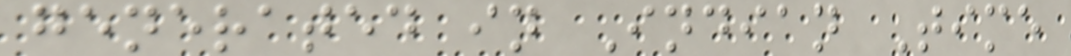generated in Indian Time
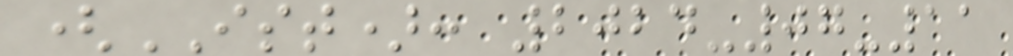(IST): 2024-07-11
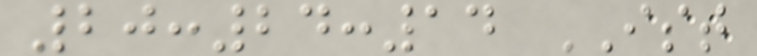20:24:14 IST
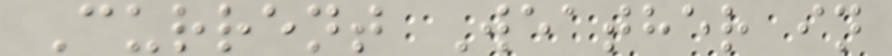Current Weather in
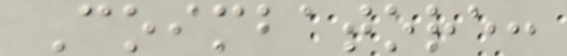Coimbatore:
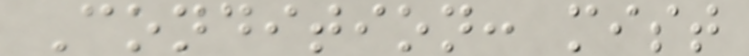Condition: mist
